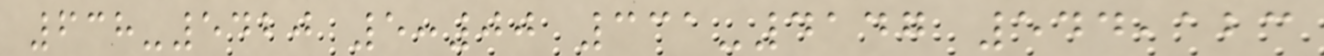638-5420 5:00 331-4147 544,123
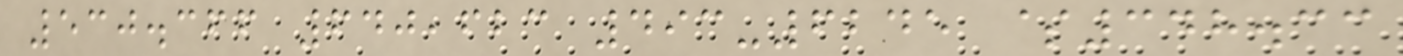530.366 640,623 493-6245 $348.33
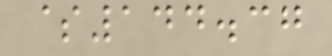$144.37
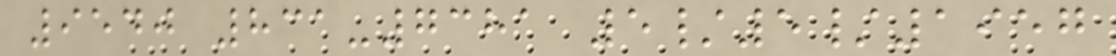9540 831-7381 5/5/1957
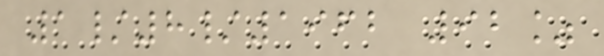1/8/1962 92%
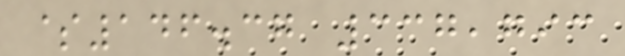$146.37 337,793
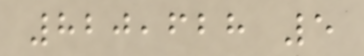820,628 5
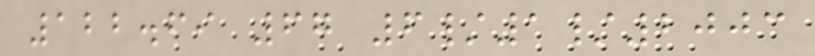122.69 67 6/1/2003
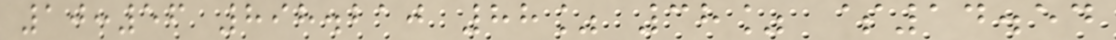10:56 898.210 88% 38% $14.54
